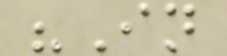"In
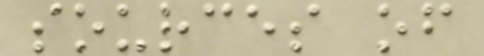sources of
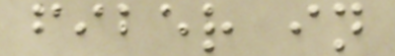fiber in
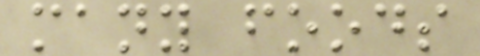many foods
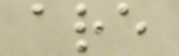are
